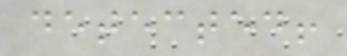detected!
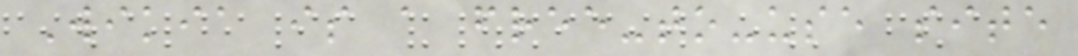Wikia is a free-to-use site
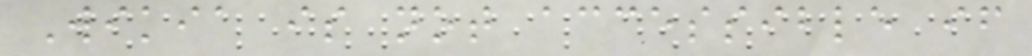Wikia is not accessible if
